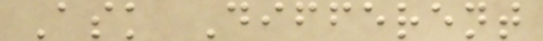Ask Different
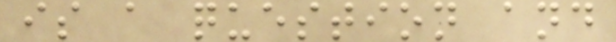is a question and
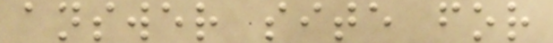answer site for
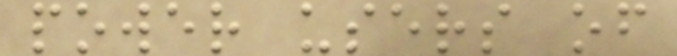power users of
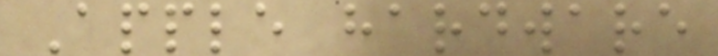Apple hardware
